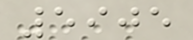5905
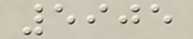5905
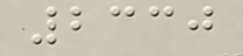2330
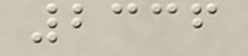2336
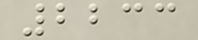2233
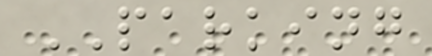PARKING
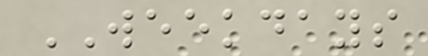WEEKDAYS
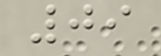09
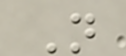N
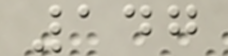147
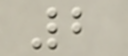2
